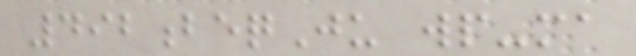492beqJu wp-ma
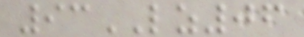93LZ06
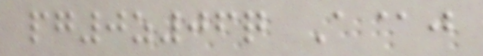pg0z06q A@j
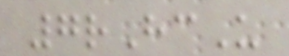7rHcU
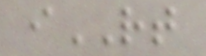iRT
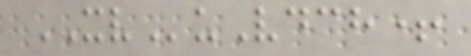XVuVdch+
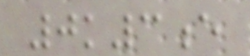0k3e
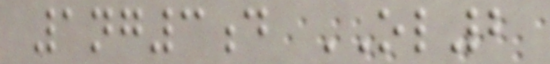1ng3d OL2
